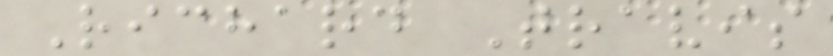Richard Travis
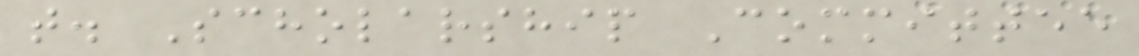t. Scholarship Committee
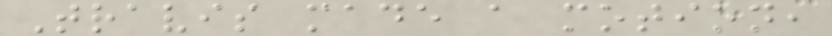Travis made a motion,
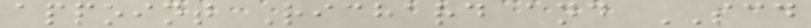appoint Richard and SCD
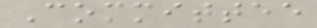Committee
